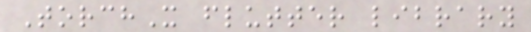TorchX flutter library
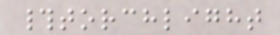#torchlight
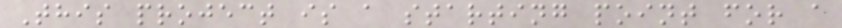This project is a starting point for a
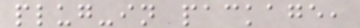plug-in package,
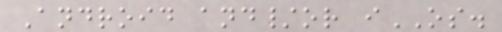Android and/or iOS.
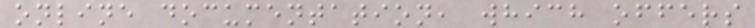online documentation, which offers
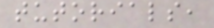tutorials,
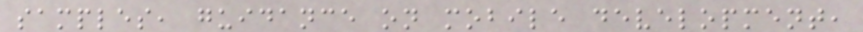samples, guidance on mobile development,
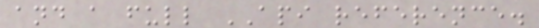and a full API reference.
